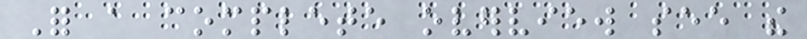For a complete overview see the
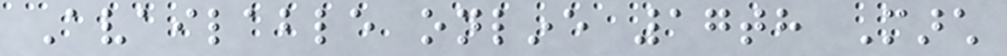Available online 17th March
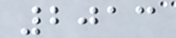2013
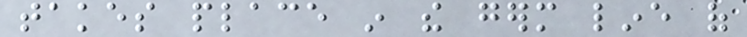takes place in the germ line of
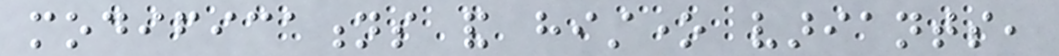modifications and histone variants,
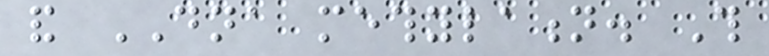and DNA methylation. This
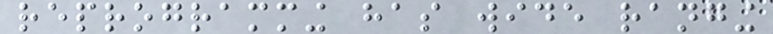reprogramming has wide ranging
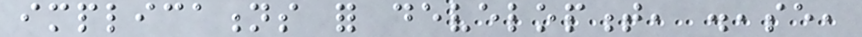implications for development, disease,
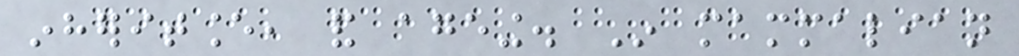inheritance, and ageing. In mammalian
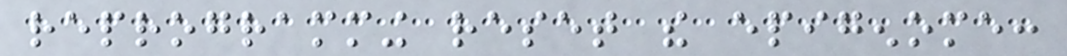reprogramming reset the epigenome:
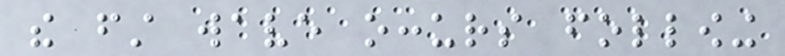the first wave occurs following
